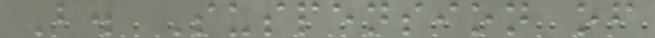B. Suspension of
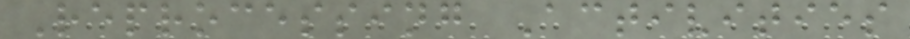Reprocessing Activities
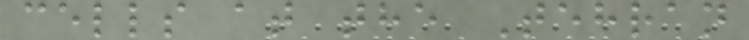cells at the Tehran
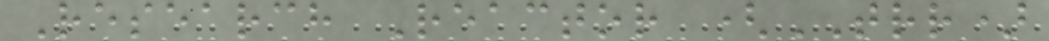Research Reactor (TRR)
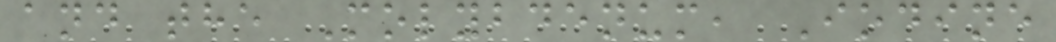and the Molybdenum, Iodine
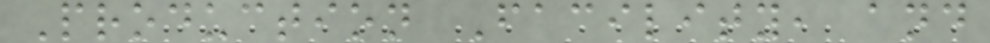Production Facility, and
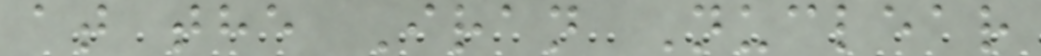at the Iran Nuclear
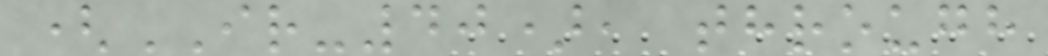(IR-40), through
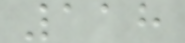118
